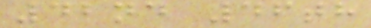42nd 46th
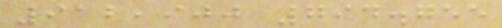912,900 794.755
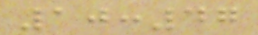10:47
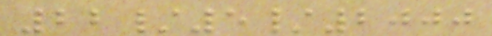22/5/2000
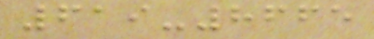619-8665
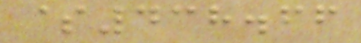$438.66
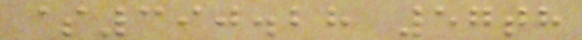$390.28 57th
